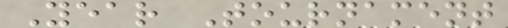Year Tournament
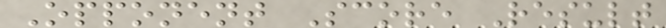Opponent Score Result
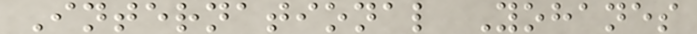International Yohanes
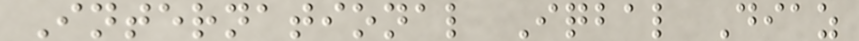International Iqbal Diaz
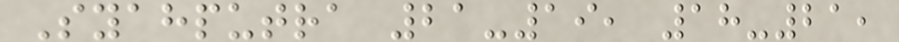Syahputra 21-19, 18-21,
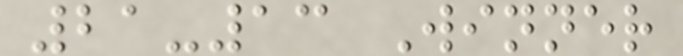21-13 Winner
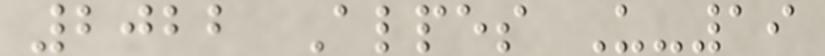2022 Alpes U-19
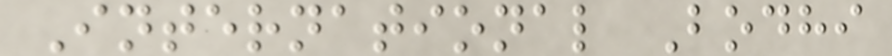International Bodhi
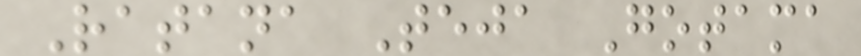Ratana Teja Gotama
